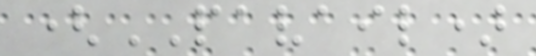(PAVAIL)
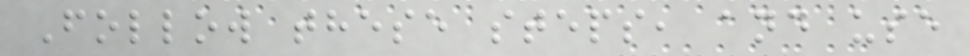Follow these steps, and use
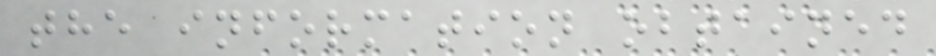the information obtained
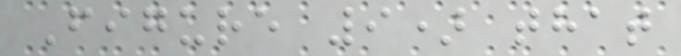Figure 9) that
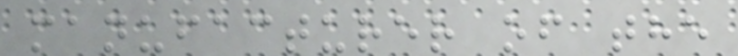manufacturer of the
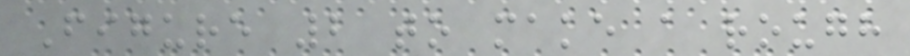Figure 2 to make a rough
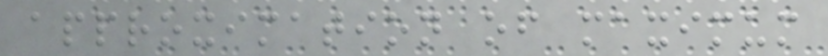approximation of maximum
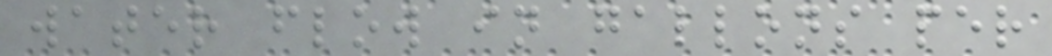water flow in gallons per
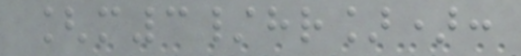[m3/hr]):
